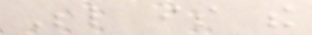Below is the
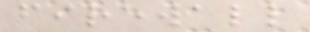firewall
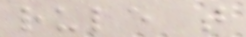rule that
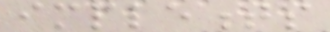implements
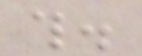this.
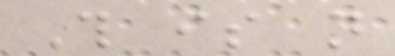This is not
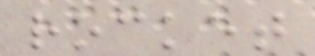rocket
